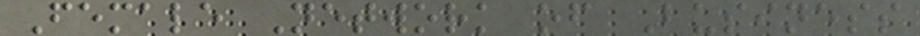Female Network of Business
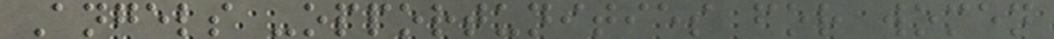Angels -opportunities for women
